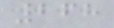268
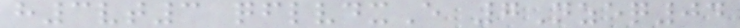h3vt3 qflvdxE 7Nzeq04
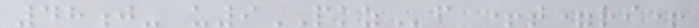48j- u9PKZf +t=ri+
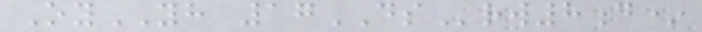OyYH 17DSrw8d*
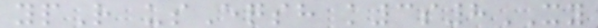ypR usEqsh k3s8XY
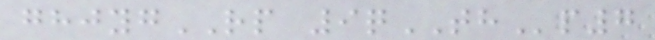ghjygRP 9qTHp7
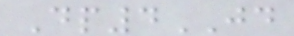Dp4JD
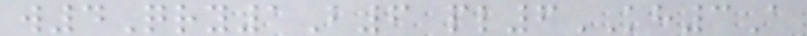w4Qry1B6 pl6KH3A
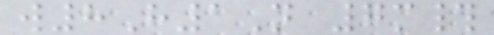w8H1N 7m#
